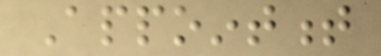Appointment
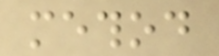method
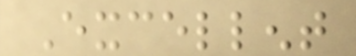Excellent
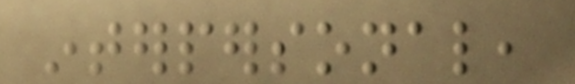interpersonal,
